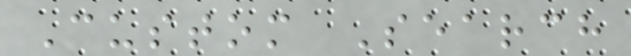Custom Search
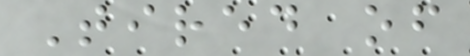Tired of
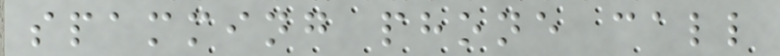spamming phone call
